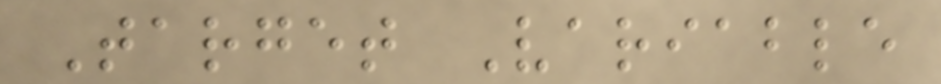Target Variable
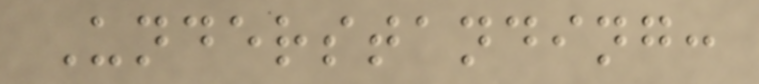Understanding:
